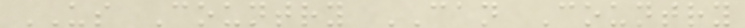US Country CAN Country
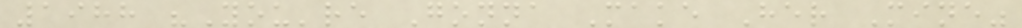1988 "You're Gonna Make Her Mine"
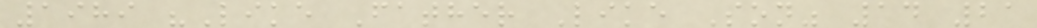1989 "Like Father Like Son" 14 21
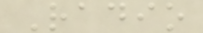Radio
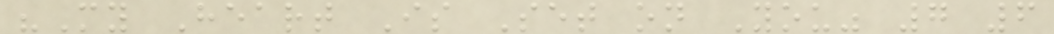"My Heart Is Set on You" 7 6
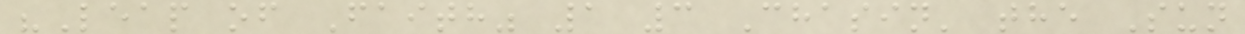"Leap of Faith" 1 3 Chasin' the Sun
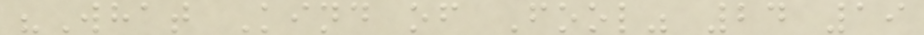"What Kind of Fool" 24 19
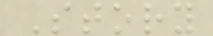Story
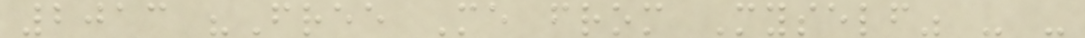2013 "Free Me from Myself" - -
